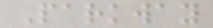Parkway
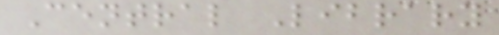Central Library
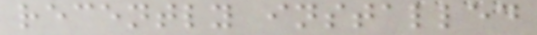recently installed
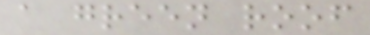a green roof
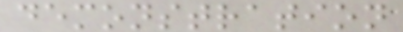demonstration
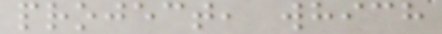project, which
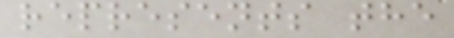represents the
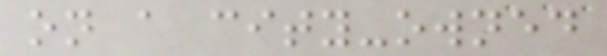on a city-owned
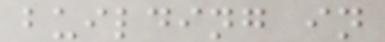building in
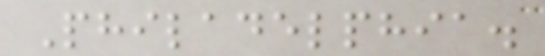Philadelphia.
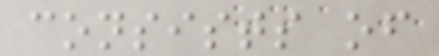consists of
